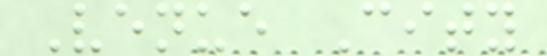Venue City
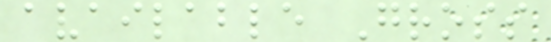available Gross
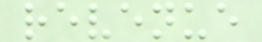revenue
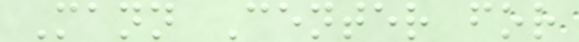Mann Center for
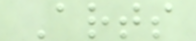Arts
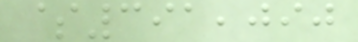$391,090
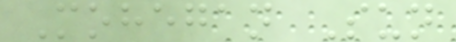Mohegan Sun
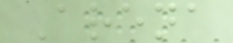Arena
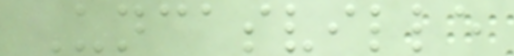Uncasville
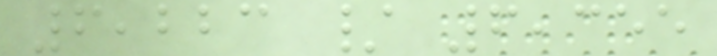6,223 / 6,355
